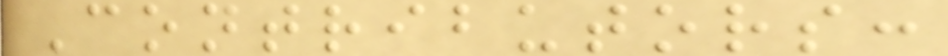Contributors:
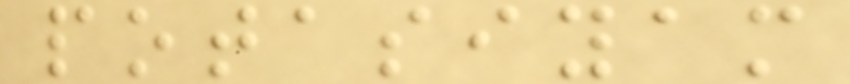potasiyam
